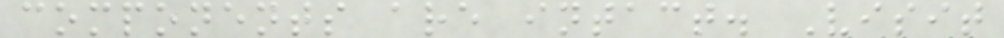components are intact. Visit
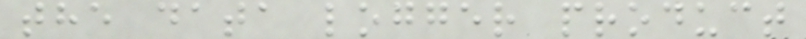the data logger product
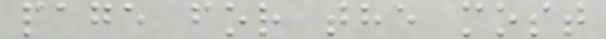page for the most
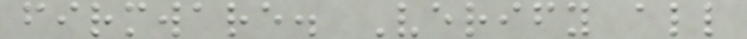firmware. Verify all
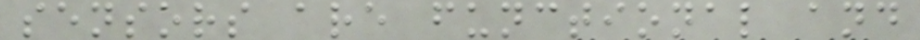sensors are functional and
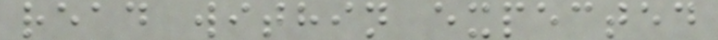read within expected
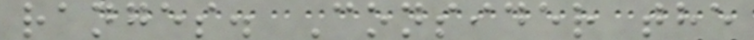ranges. Consider the
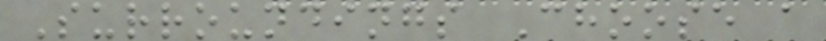Surroundings Choose a
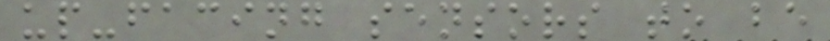up-facing sensors to be
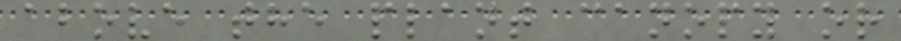above the plant canopy or
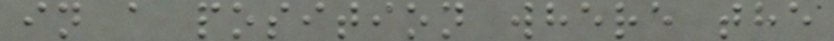in a position where the
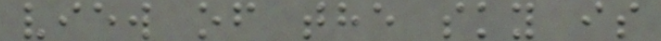view of the sky is
